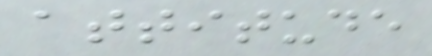attitude
